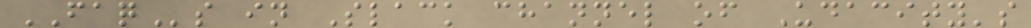FAQs in Slack channel of Udacity's
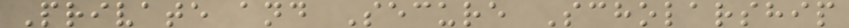Private and Secure Scholarship
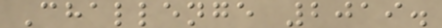Challenge 2019.
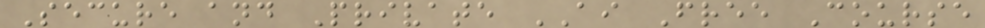Secure and Private AI Free Course
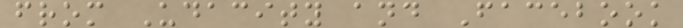from Udacity and Facebook
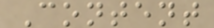Content
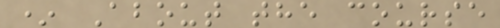* About the course
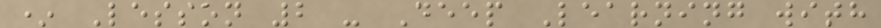* Lesson 2 - Deep Learning with
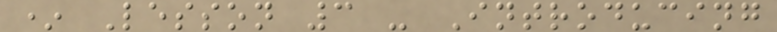* Lesson 3 - Introducing
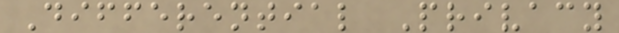Differential Privacy
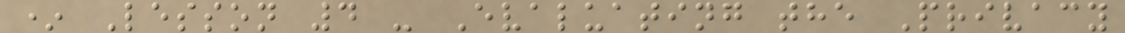* Lesson 4 - Evaluating the Privacy
